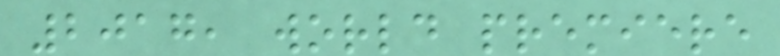2017, world premiere
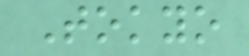Tokyo
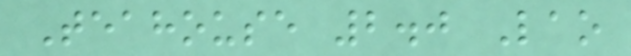Teahouse 2.0 Lao
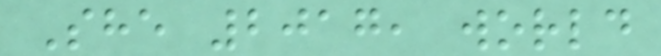She 2017, world
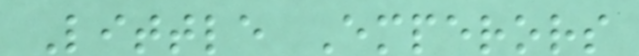Little Emperors
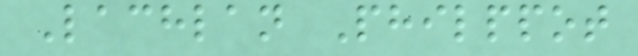Lachlan Philppot
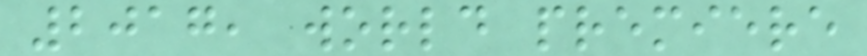2017, world premiere
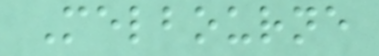Melbourne
